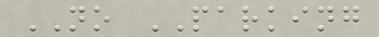NO PARKING
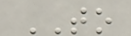TO
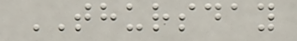THURSDAY
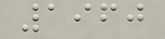1960
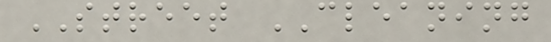STREET CLEANING
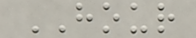HOUR
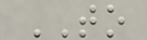TO
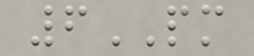6PM
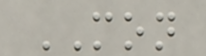MON
